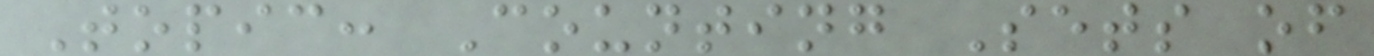Topic: Counting Sets of
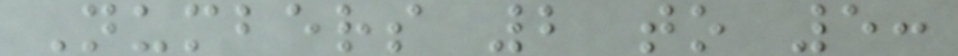Numbers 2 to 5:
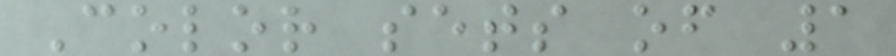Color sets of 1
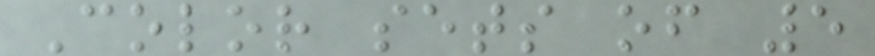Color sets of 5
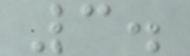3.
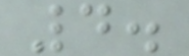4.
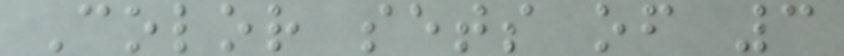Color sets of 3
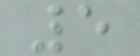5
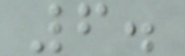6.
